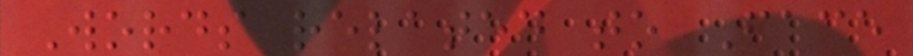Words related to Face
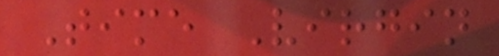Time Virgin
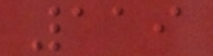119
